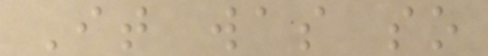It was so
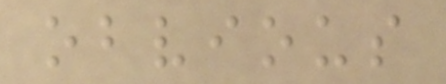obvious
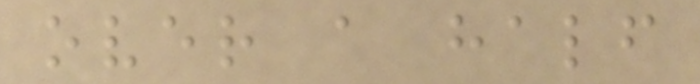over a half
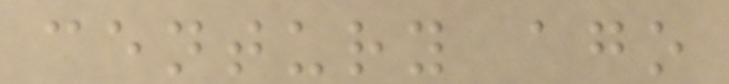century ago
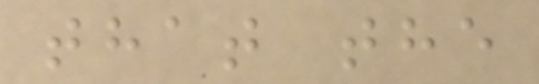that the
